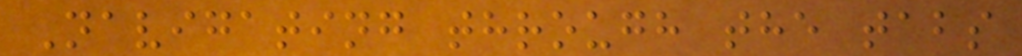Navigating through the tabs
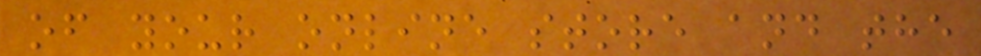of your online store and the
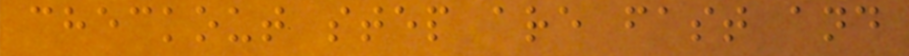checkout step are fast and
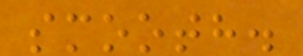smooth.
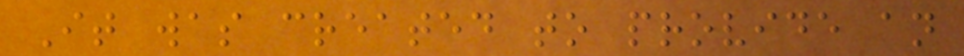It was created to provide an
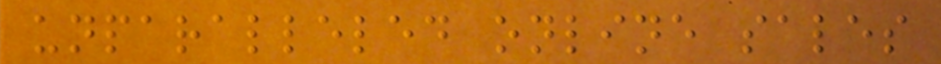unparalleled online sales
